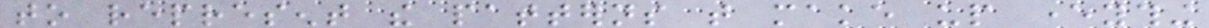to represent the patterns that make up everything
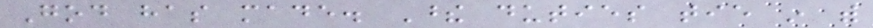God has made. These duties tie in with
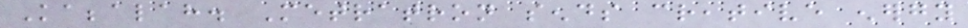Kabbalah. Metratron sends creative energy
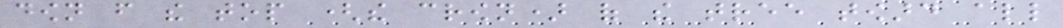down from the top (the crown) of the tree toward all
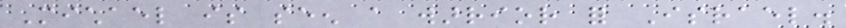Michael is seen a warrior for Israel.
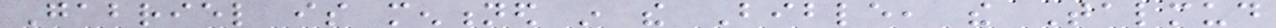Gabriel is mentioned in the Bible, the Talmud
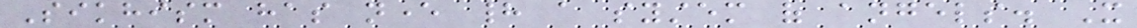Sikhism has never had a system of angels. It
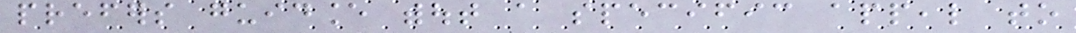prefers guidance without a specific appeal to
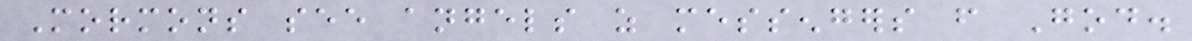Mormons see angels as messengers from God.
